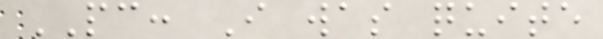PC: I was quite
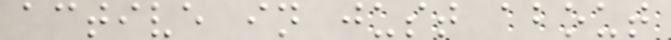active in just about
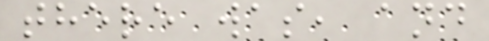there was, and
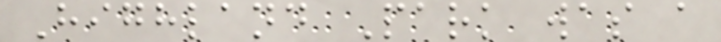Highland Park was a
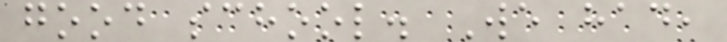good school. We had,
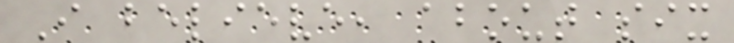I believe, about six
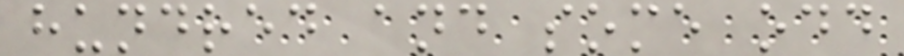hundred and some odd
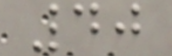40
